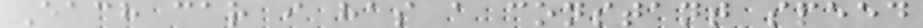Each car i has a constant speed
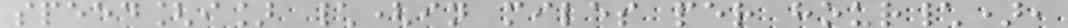speed[i] \(in miles per hour\),
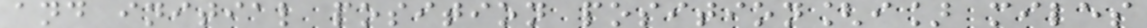and initial position position[i] miles
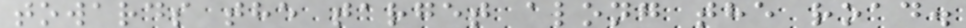towards the target along the road.
